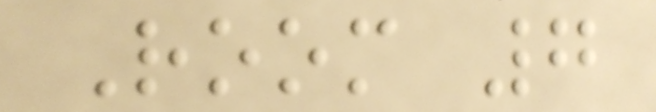Room 7
